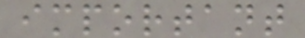important
